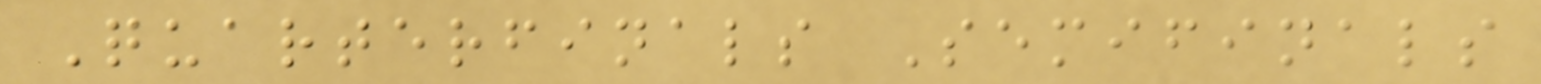Quarterfinals Semifinals
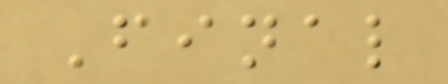Final
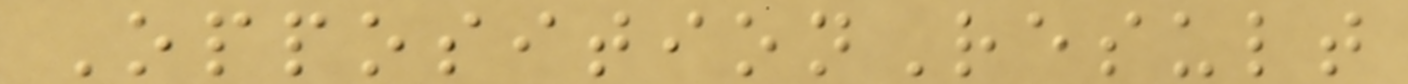OppositionResult
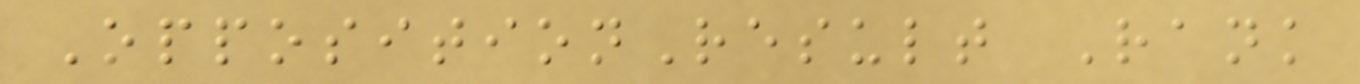OppositionResult Rank
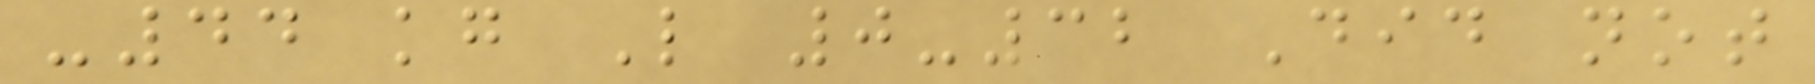-44 kg L 0-32 Did not
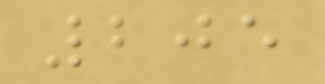205
